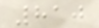810
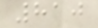810
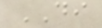DI
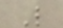L
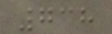738
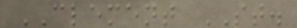CLEMENT ST.
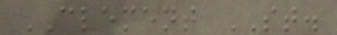CLEMENT ST.
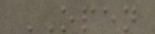OPEN
